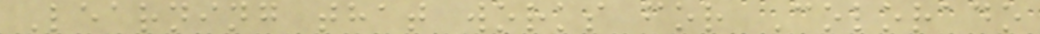Learning that works for Colorado
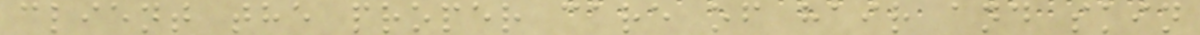client the proper care of hair and skin
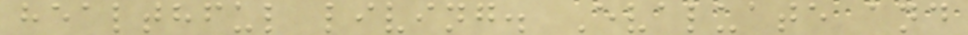healthful living. Evaluate and
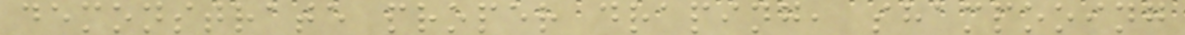demonstrate proper draping, shampooing
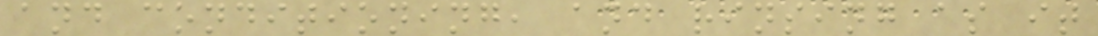and conditioning, and rinsing as it
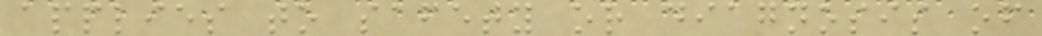applies to safety or diagnosis of
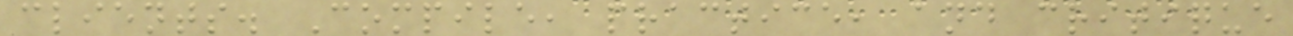clients. Compile, practice, and critique
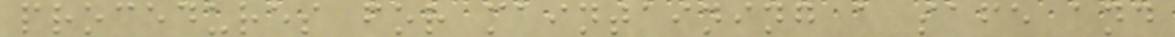procedures for maintaining a safe and
